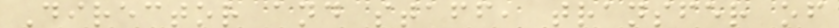Director and staff, transfer of
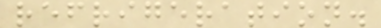refrigeration.
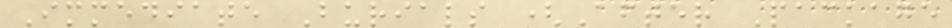Immediate Burials (After Package
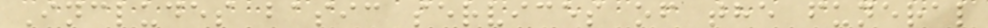Includes basic services of the funeral
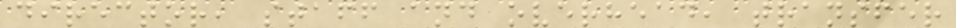director, staff and overhead, transfer
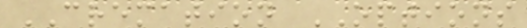CREMATION OPTIONS
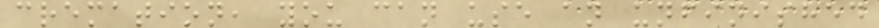cremation, you can use an unfinished
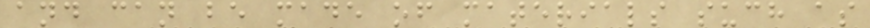and can be made of materials such as
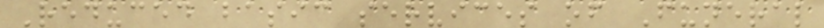Reduced basic services of Funeral
